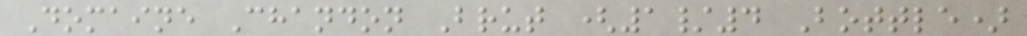Domaine Chandon Brut (1/4 Bottle)
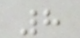8
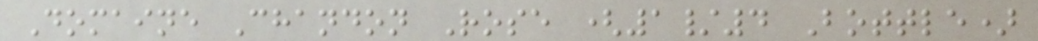Domaine Chandon Rose (1/4 Bottle)
